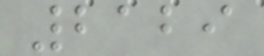2129
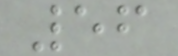56
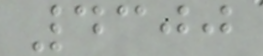4300
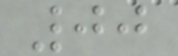00
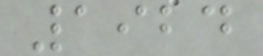1924
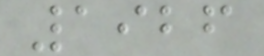1926
